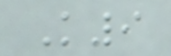K9
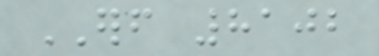ERF 8102
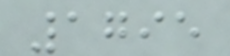1795
